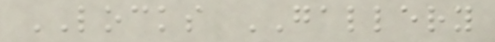LOCKS GALLERY
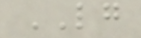LG
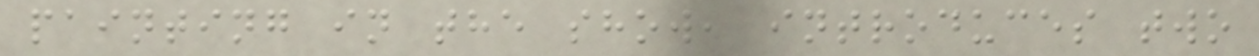painting in the show, introduces two
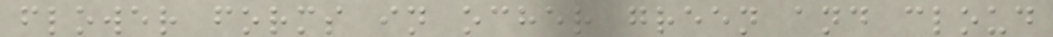flower forms in ocher green and cloud
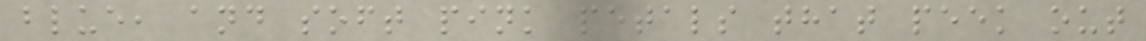blue, and soft pink petals that peek out
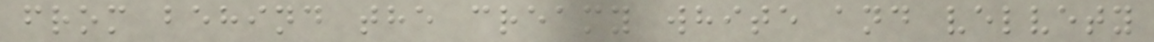from behind the creamy white and velvety
